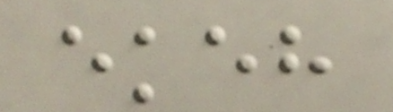ekeh
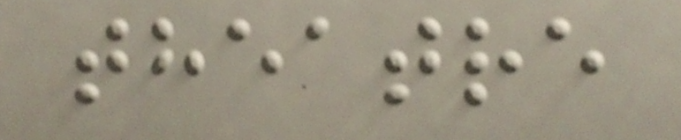theatre
